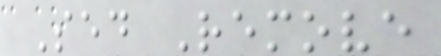Sed Remove
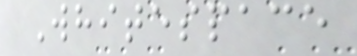Whitespace
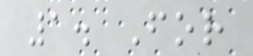1. For
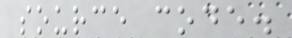source code.
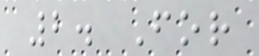2. For
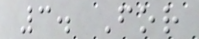3. For
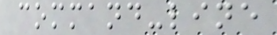command-line
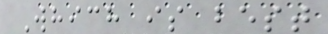Which is best
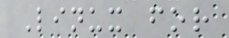Linux for
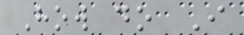How do I
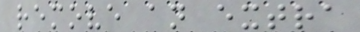remove an extra
